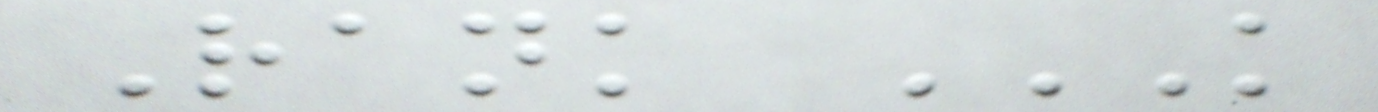Rank K
